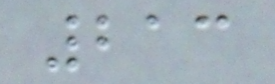213
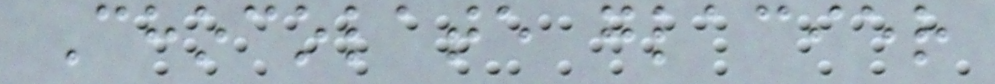Chocolate glacier
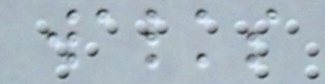walks
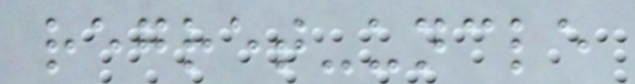regret-uncle
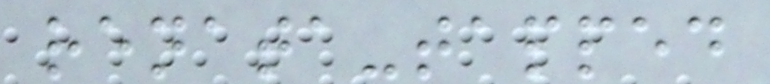renata-tapped
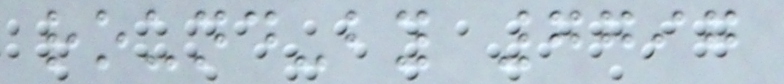round-by 7797
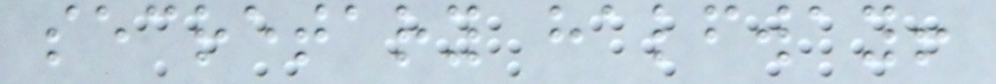secretary halfway!
